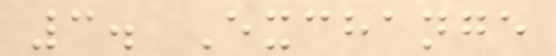3. Exchange
